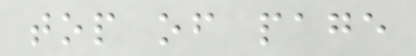top of page
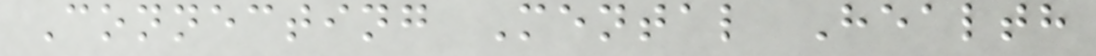Connecting Mental Health
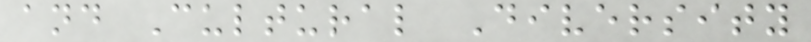and Cultural Diversity
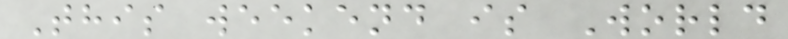This weekend is World
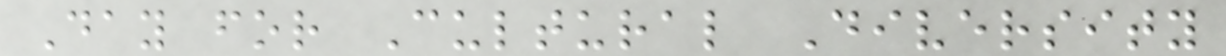Day for Cultural Diversity
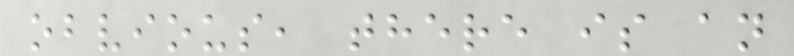obvious, there is an
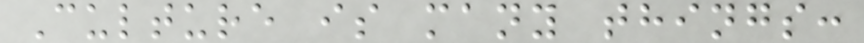Culture is many things:
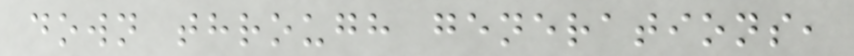down through generations,
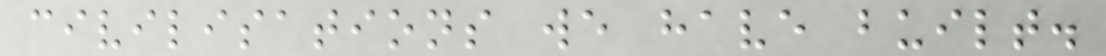civilisations we have built.
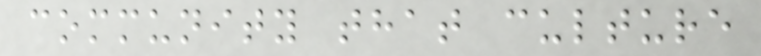community that culture
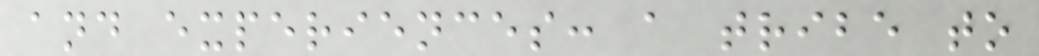and experiences: a tribe to
